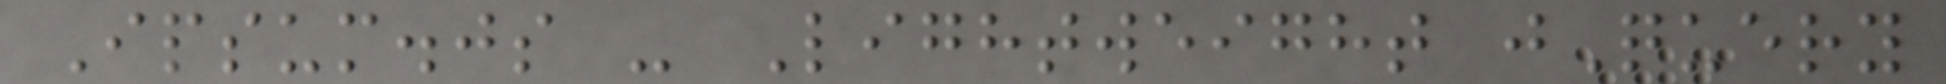Ipsum.js - Lightweight jQuery
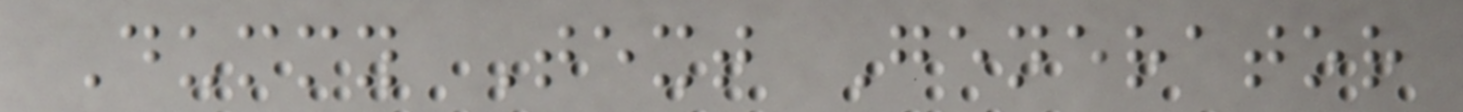Dummy Text Generator
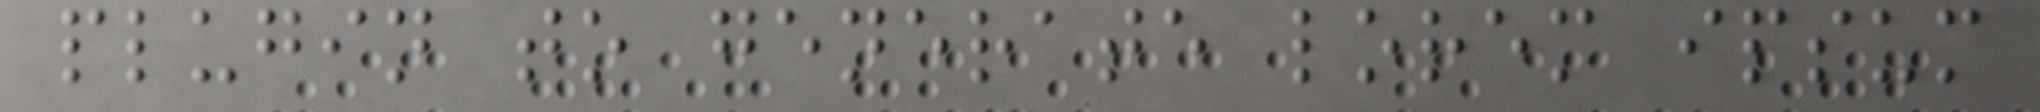plugin to generate lorem ipsum
